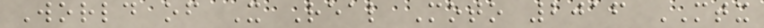World of X Real Moto 2016 MTX
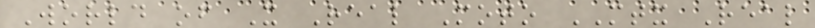World of X Real Moto MTX Real
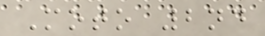Moto 2nd
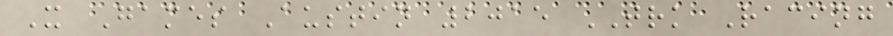X Games Austin 2015 TRK Racing
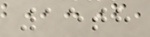15th
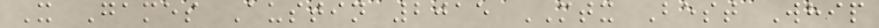X Games Austin 2015 MTX Best Whip
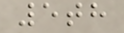5th
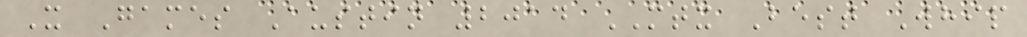X Games Austin 2014 MTX Best Whip
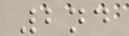2nd
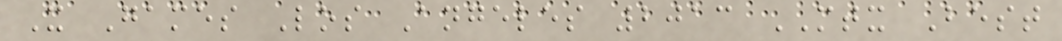X Games Los Angeles 2013 MTX Best
